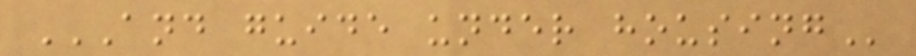AND GUIDE UNDER HOUSING
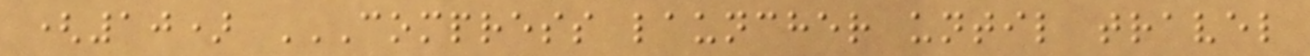(10) COMPRESS LAUNCHER UNTIL TRAVEL
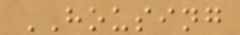HOUSING
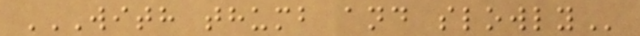WITH THUMB AND SLOWLY
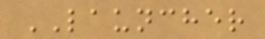LAUNCHER
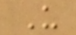U
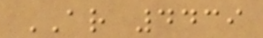AR 4439
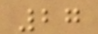27
